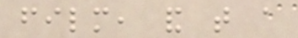film, and that a
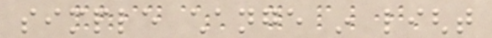simple change in light
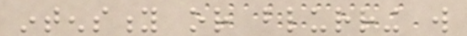intensity or blurring will
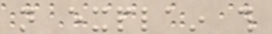not explain this
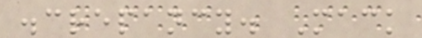discrepancy. Mack
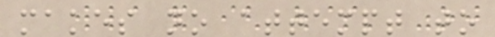makes no attempt to
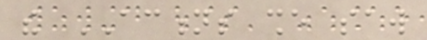the ACTIONS she saw
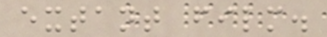extant film.
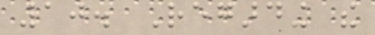10. Regarding the
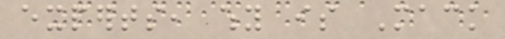experts, why is Mack
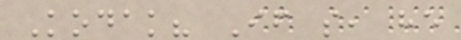Kodak? If so, he
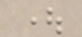ought
